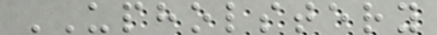UPHOLSTERY
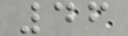46
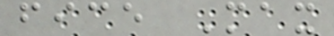fice Max
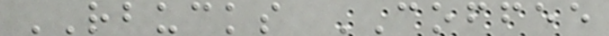RBUCKS COFFEE
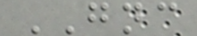GNC
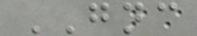GNC
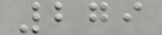279
